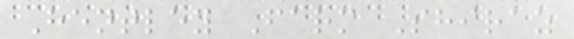Hentley Farm Shiraz
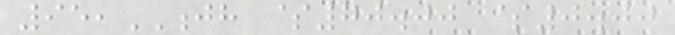95,JH $70.00 $0.00
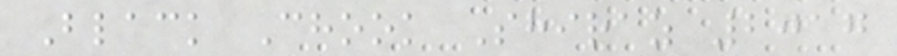Black Chook Shiraz 2017
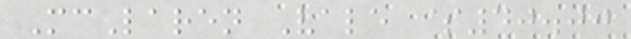McLaren Vale $40.00
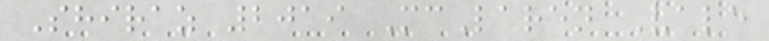Shiraz 2019 McLaren Vale
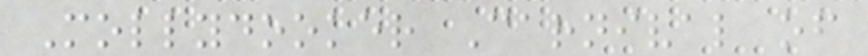Mollydooker Carnival of
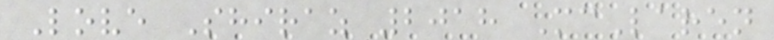Love Shiraz 2018 McLaren
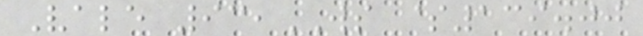Vale 93,WS $139.00
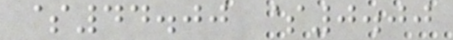$44.00 $0.00
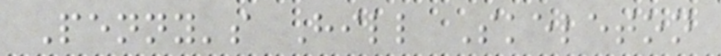Penny's Hill Skeleton
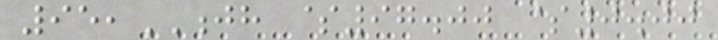95,JH $97.00 $0.00
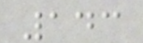143
